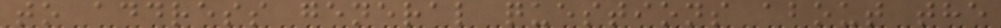to address general questions about the
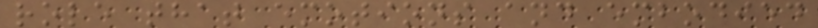role that emotions and embodied
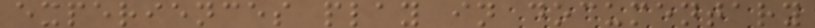experiences play in documentary
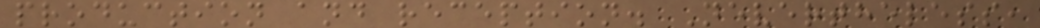production and reception. Nevertheless,
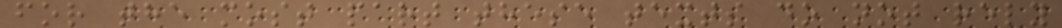for the most part these texts do not rely
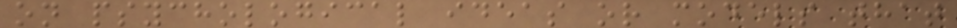on psychological ideas or models that
